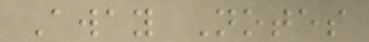Away Notes
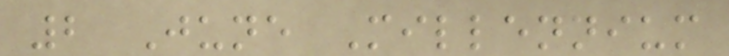2 June Millennium
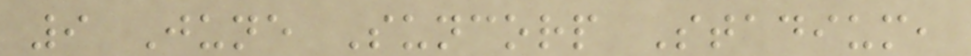9 June Suncorp Stadium,
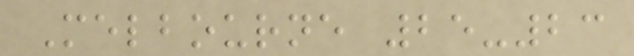Melbourne 25-23
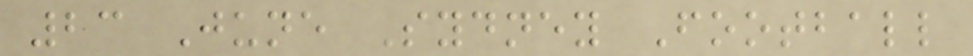23 June Sydney Football
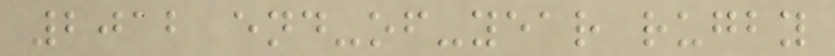2012 end-of-year rugby
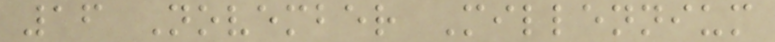16 November Millennium
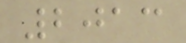2013
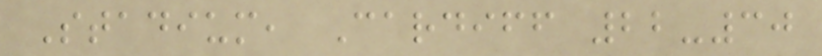Stadium, Cardiff 22-30
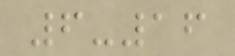6-16
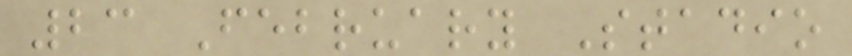23 February Stadio
